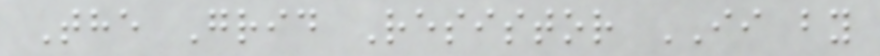The Grid Resistor II by
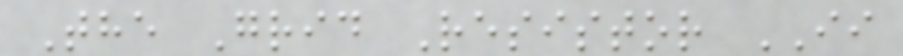The Grid Resistor II
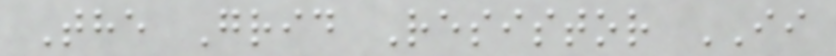The Grid Resistor II
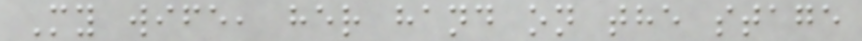My wife, her hand on the stage
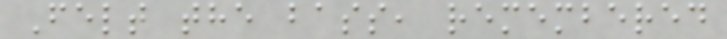Felt the bass, remembered
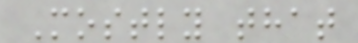Mostly that
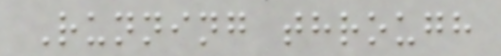Running through
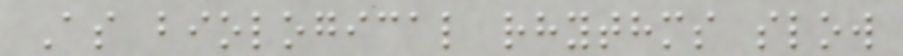As biological rhythms slow
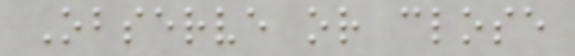Observe or close
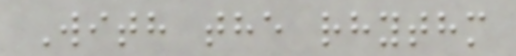With the rhythm
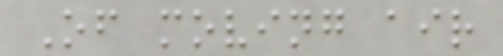Of moving air
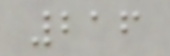216
